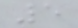5
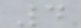4
